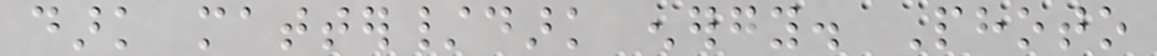dark matter/dark energy. Photo
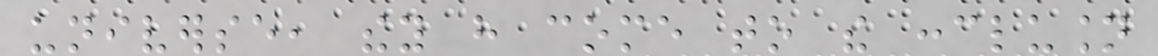universe, they have come to the conclusion
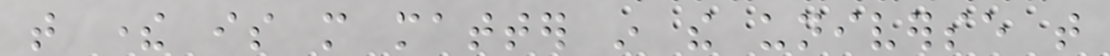that there is more matter in the universe that
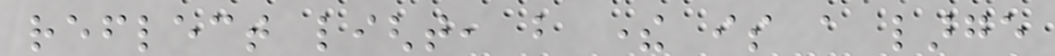reflect light, but there is a large
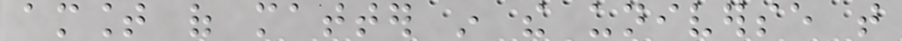amount of matter in the universe that
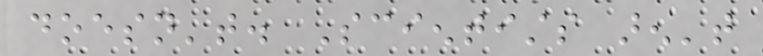doesn't. Scientists aren't
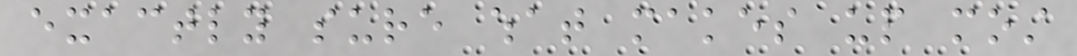exactly sure what makes up most
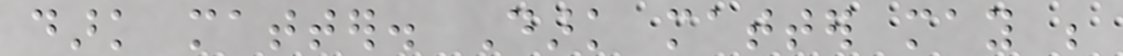dark matter. Dark matter may be
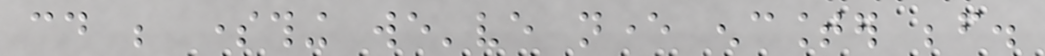could be something we've never encounter before.
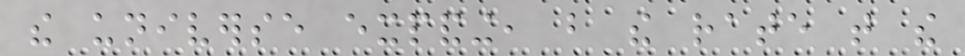the universe expanding, but the rate that the
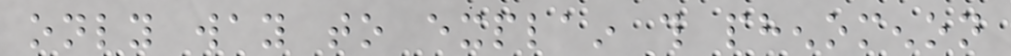only way to explain this phenomenon
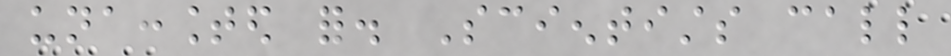unaccounted for. Scientists call
